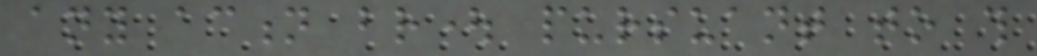any action brought pursuant to this
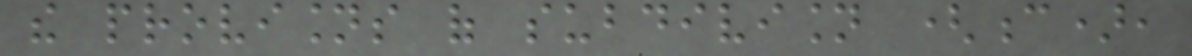the provisions of subdivision (c),
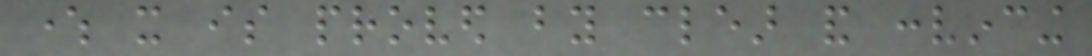where it is proved by clear and convincing
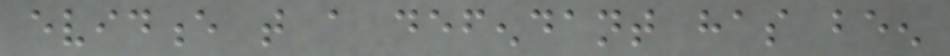evidence that a defendant has been
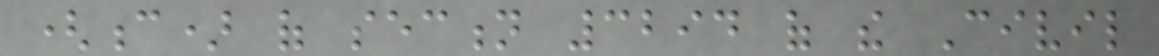(c) of section 3294 of the Civil
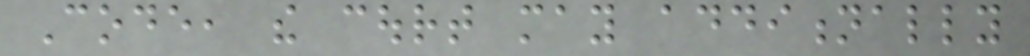Code, the court may additionally
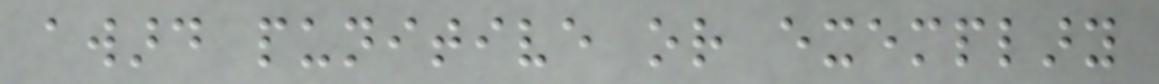award punitive or exemplary
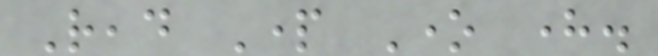Read Part One here.
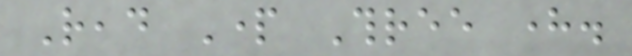Read Part Three here.
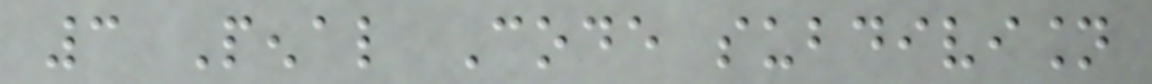3 Penal Code subdivision
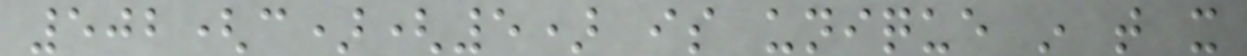502(c)(5) is unique in that it
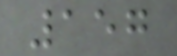157
